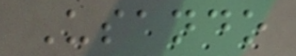Usando
